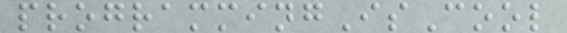programmingIsCool
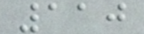110
